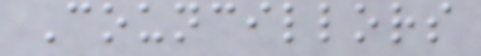Councillors
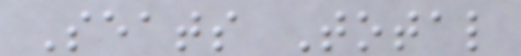Seats Total
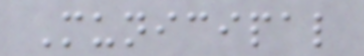Municipal
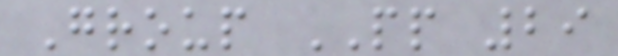Group PP 29
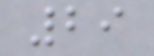29
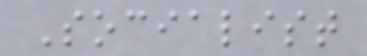Socialist
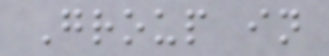Group in
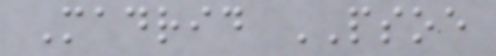Madrid PSOE
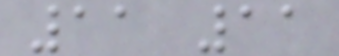11 11
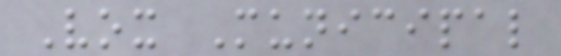Vox Municipal
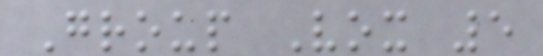Group Vox 5
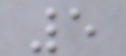5
